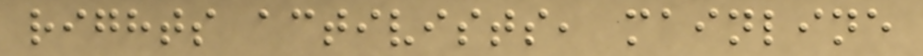rights activists, mainline
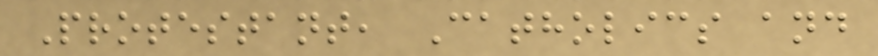Protestant, Catholics and
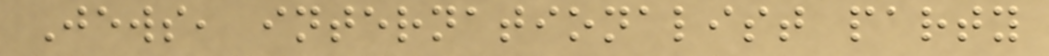Jews, internationalist party
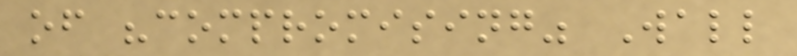of "compromising" Wall
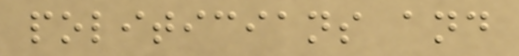politicians and
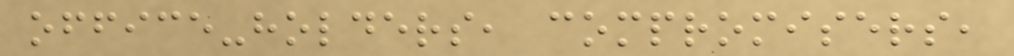office-holders, compromisers,
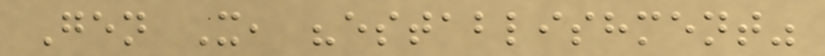Gen X, "establishment"
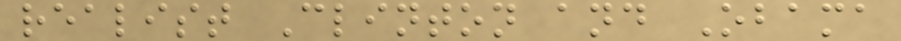realist Clinton and Obama
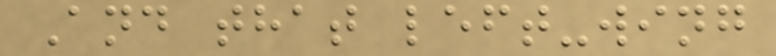And that left-wing
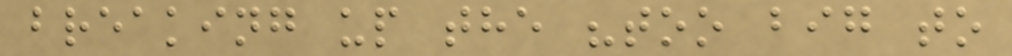breaking up the "too big to
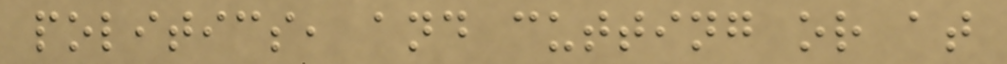politics, and cutting or at
